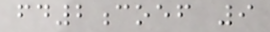fd2coef 9
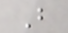B
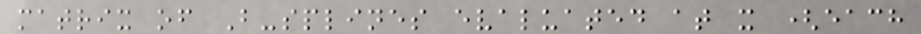matrix of B-splines evaluated at x (each
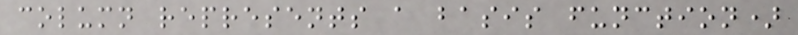column represents a basis function)
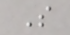S
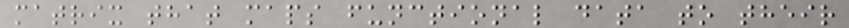matrix that maps functional data to their
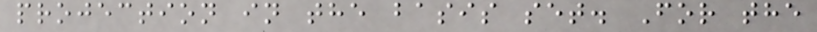projection in the basis set. For the
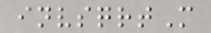invsqrtM
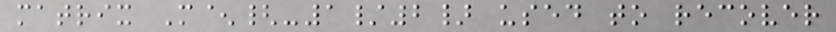matrix M^{-1/2} used to recover
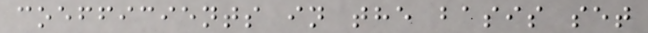coefficients in the basis set
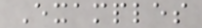Examples
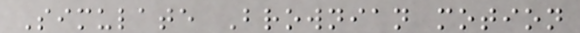Simulate Brownian motion
